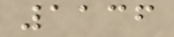1136
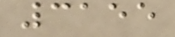3155
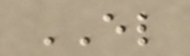EL
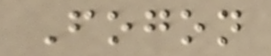Fogon
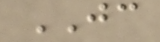JC
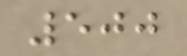500
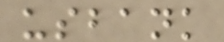usbank
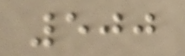500
